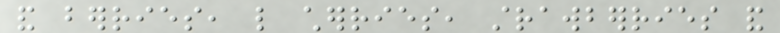and berries, like cherries, strawberries and
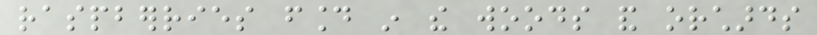raspberries found in the woods and orchards
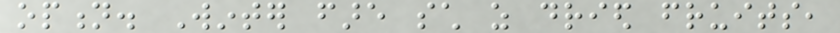option. Winter fare such as dried fruits,
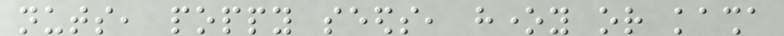nuts, poppy seeds, honey or kasha
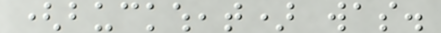(buckwheat) was.
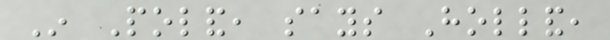In Poland, says Holland,
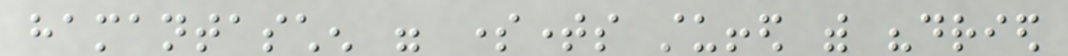hamantaschen were sometimes stuffed with "dried
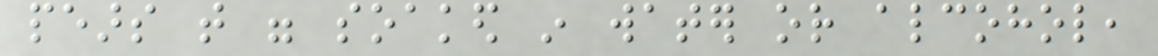pears that were soaked in water or alcohol,
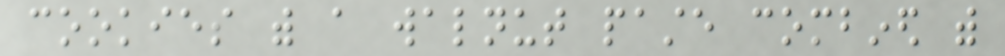cookies with a walnut paste combined with
